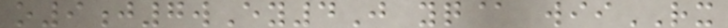o9j7wEy4J yq@ wiiRX
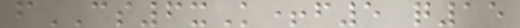fCS6xK+f5 q15
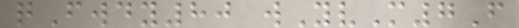qFwdy80 wYvM7F
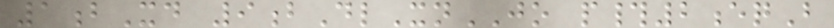1bXd 9bDlXnJO p#2eqB
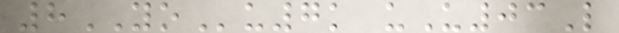8YOu7k uU03L
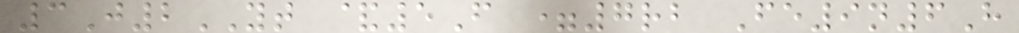3J2YT &5F =7rb Fe9n6H
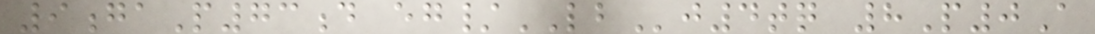9gaP73d eg/LBj4tq 8P0A
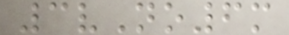3vNo6m
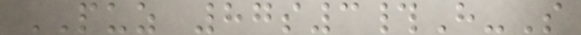PUZ 87s3#H-S
